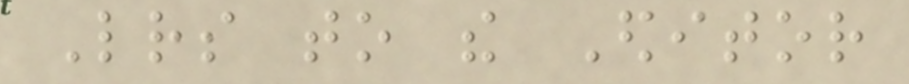Letters to the Editor
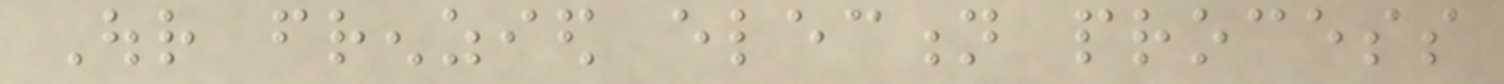Our frenzied election process
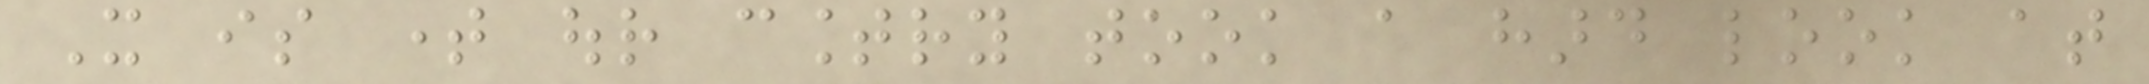It is time our country took a hard look at
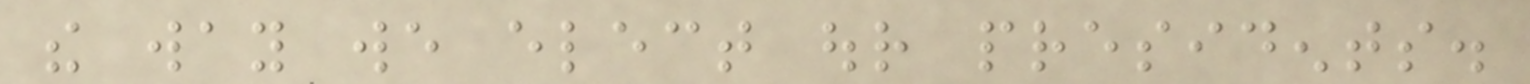the way we elect our presidents.
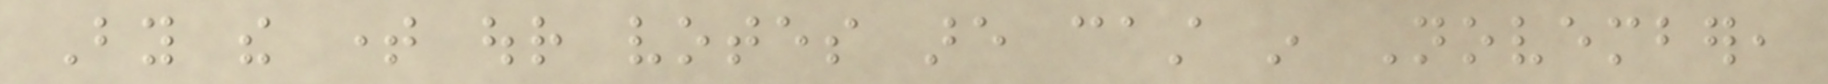By the time our votes are cast in November,
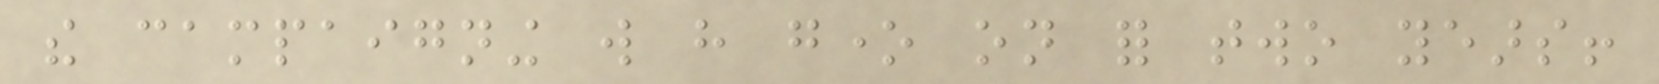the campaigning will have gone on for two years!
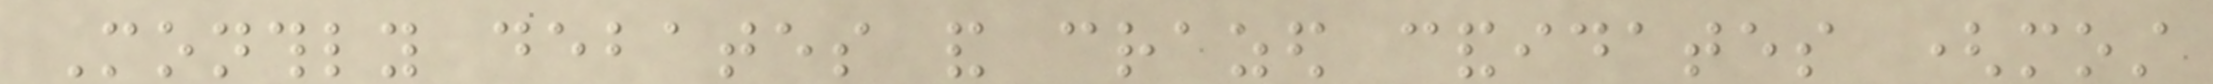Monthly debates and crazed candidates (most
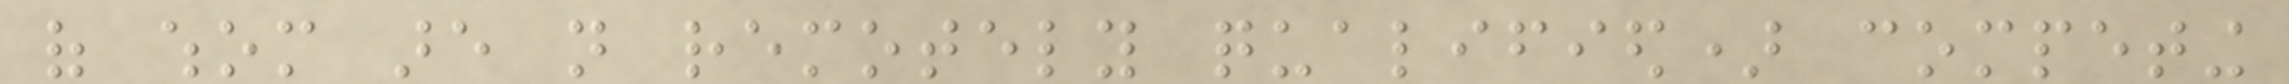of whom are not remotely qualified) competing
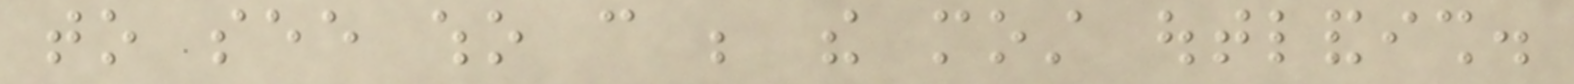to see who can be the most outlandish.
